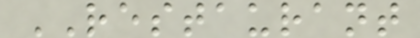RESTAURANT
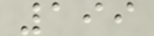199
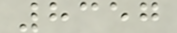8357
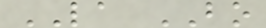LA BO
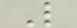L
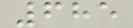685
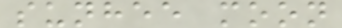sunhee moon
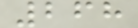268
